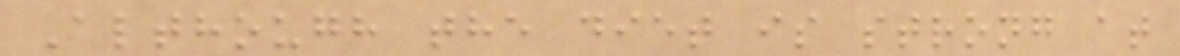Although the diet is strong at
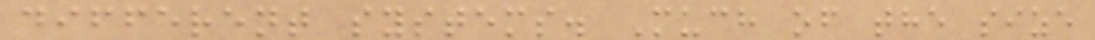different systems. Much of the size
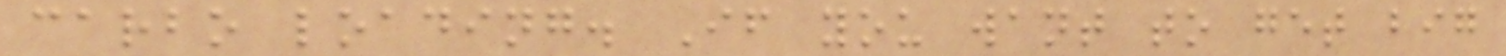carbo loading. If you want to get big
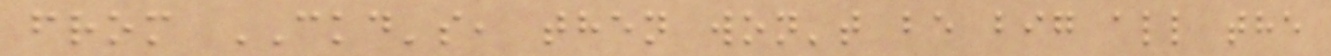from CKD's, then won't be big all the
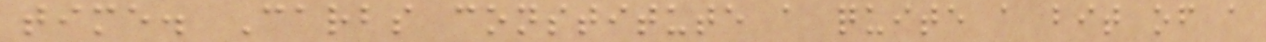time. Carbs constitute a quite a bit of a
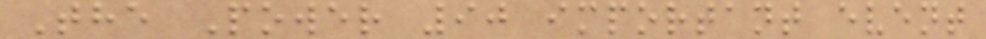The Power 90 important event
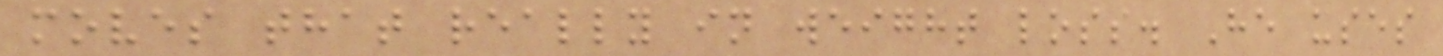moves that really in weight loss. He uses
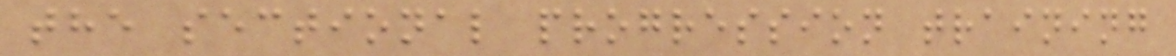the sectional progression training
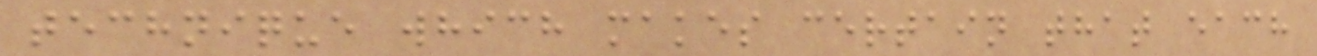technique which makes certain that each
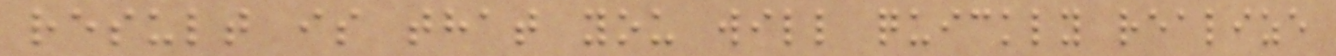result is that you will quickly realize
